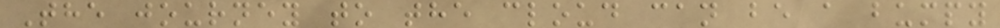The journey to the cloud can be a bumpy
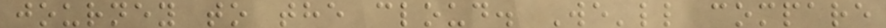journey to the cloud. We'll compare
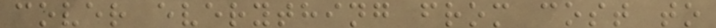cover everything from cost to
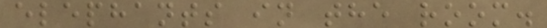elephants in the room.
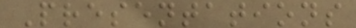Presentations
